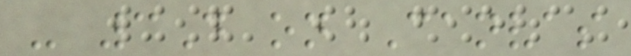- 3D on Canvas
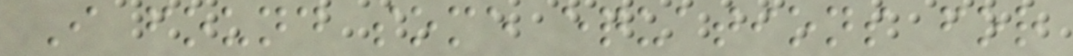I found some equations for
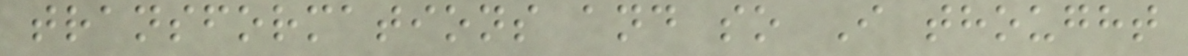transformations and so I thought
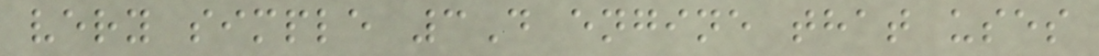very simple 3D engine that uses
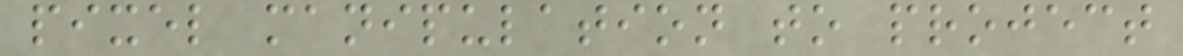pixel manipulation to project
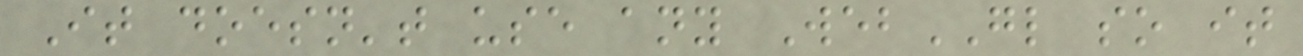It doesn't use any WebGL so it
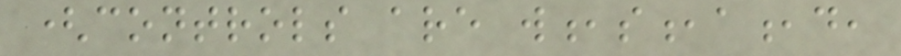(controls are w,s,a,d,
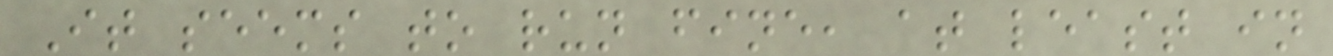It seems to run fine, at least in
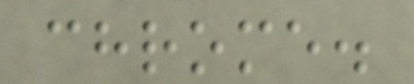chrome.
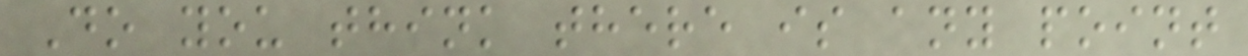Do you think there is any point
